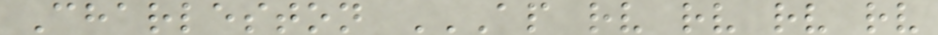Charleston AP RV RV RV RV
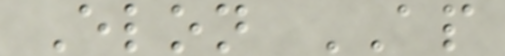Elon AP
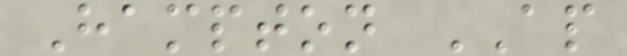Hampton AP
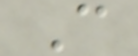C
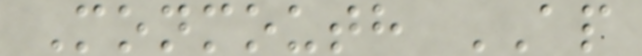Monmouth AP
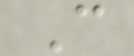C
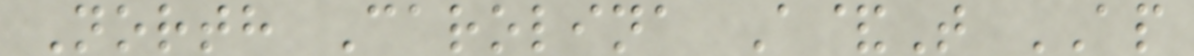North Carolina A&T AP
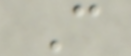C
